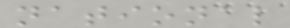national
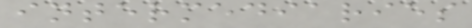intermediaries
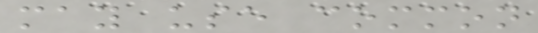may use common
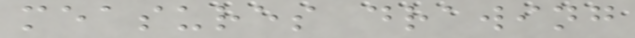measures drawing
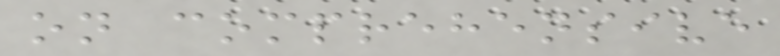on comprehensive
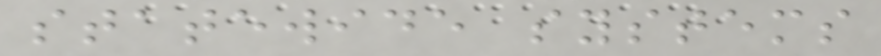statewide systems
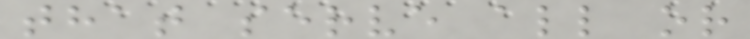that serve all or
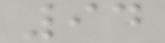94
